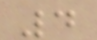4
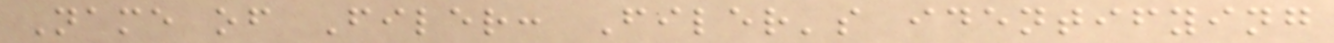Name of Filer: Filer's identifying
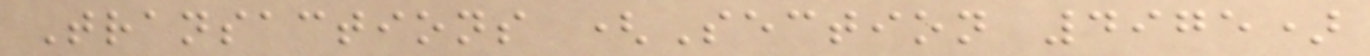Transactions (Section 4975)
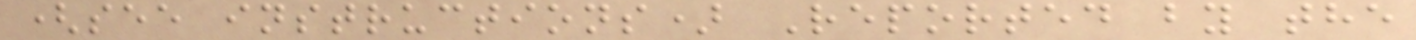(see instructions) Reported by the
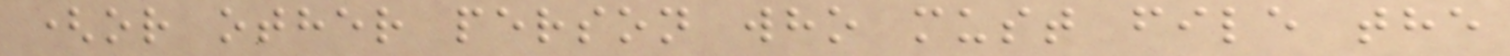(or other person who must file the
